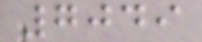7049
